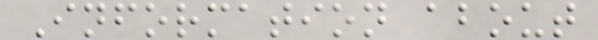Information about
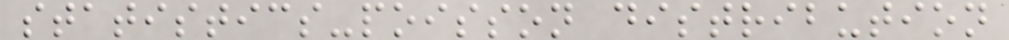statistics-poisson distribution
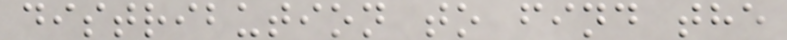distribution to find the
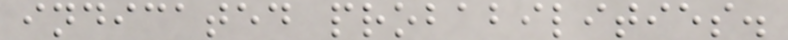indicated probabilities.
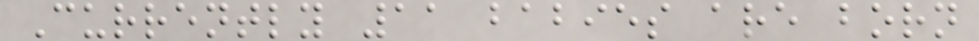Currently 11 babies are born
